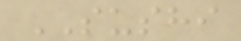SUSHI
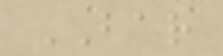BAR
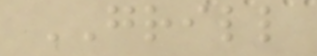GRILL
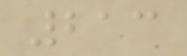213
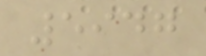5947
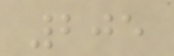205
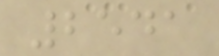2541
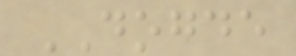DOGDE
